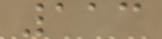113
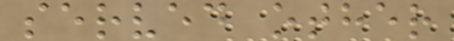served other
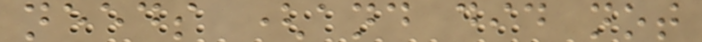needs (and did not
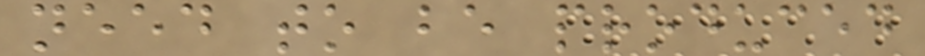need to be produced
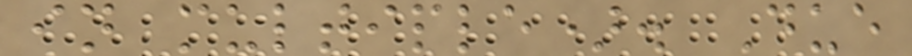in multiple). Due
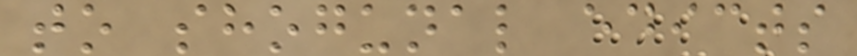to shogunal edicts
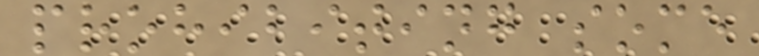prohibiting some
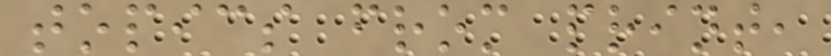topics from print,
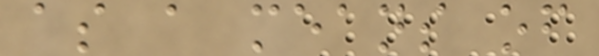as a means of
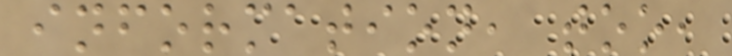information, too,
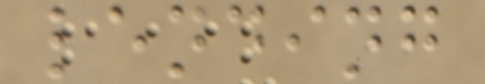lending
